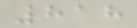818
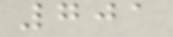701
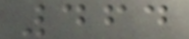464
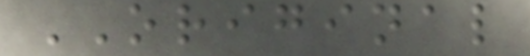ORIGINAL
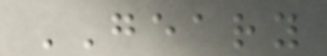GEARY
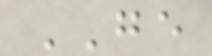GE
